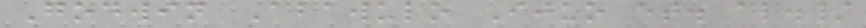Godwin Abawulo Ijuo et. al./
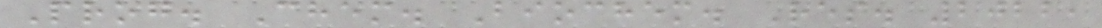Prog. Chem. Biochem. Res. 2022,
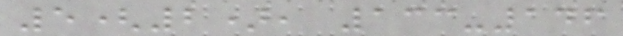5(2), 133-146
